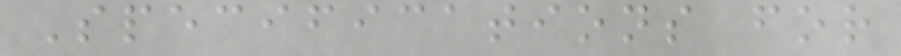Specifications for
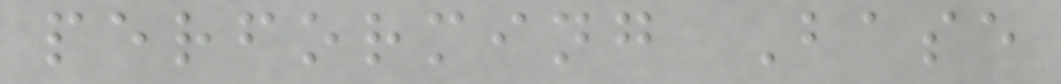performing Base
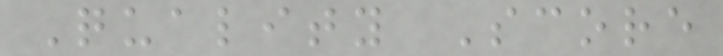Quality Score
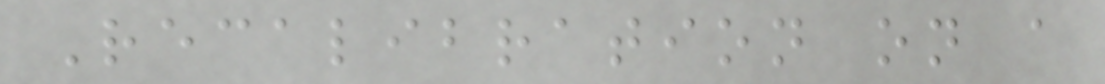Recalibration on a
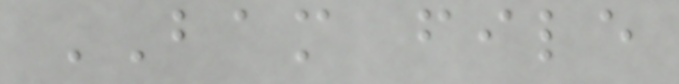BAM file
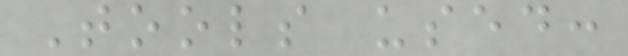Tools used:
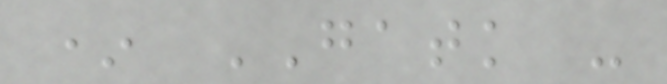* GATK -
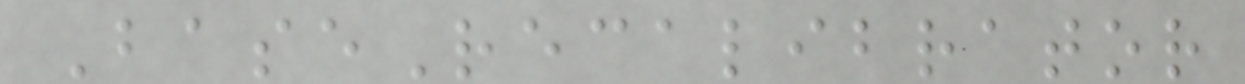BaseRecalibrator
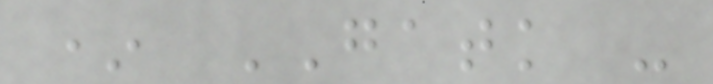* GATK -
